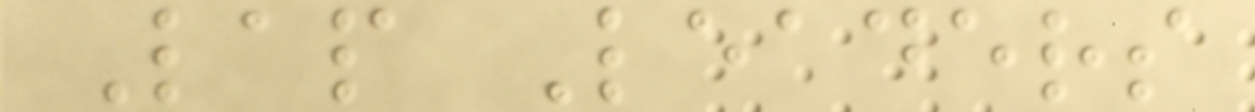Lap Leaders
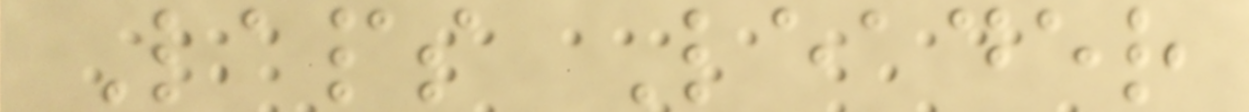Laps Leader
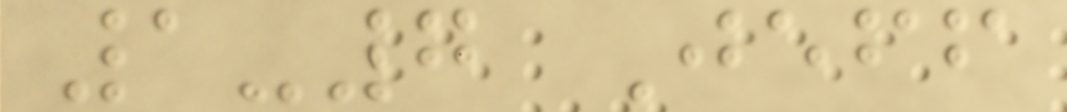1-7 Jeff
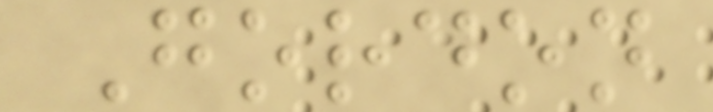Gordon
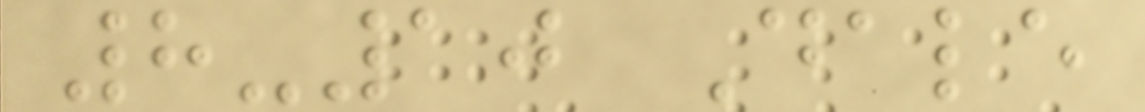8-10 Dale
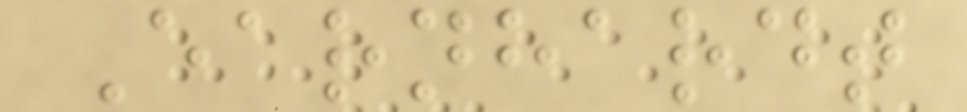Earnhardt
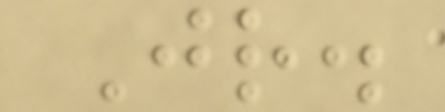Jr.
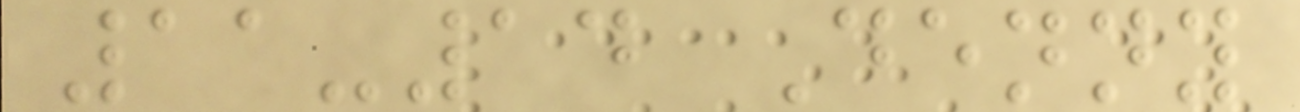11-14 Denny
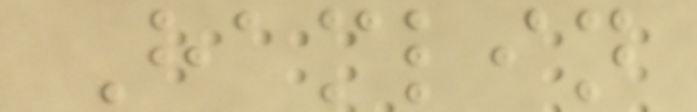Hamlin
